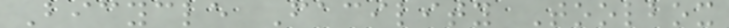Bicycle Facility Toolbox
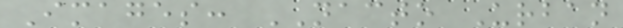Images: NACTO Urban
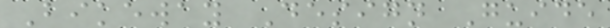Bikeway Design Guide
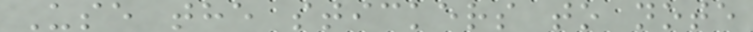Use the stickers to note
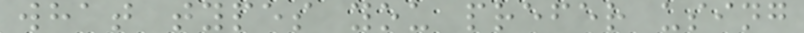what types you prefer using
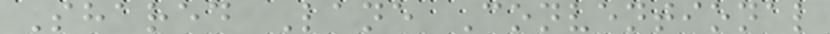Shared Lane Conventional
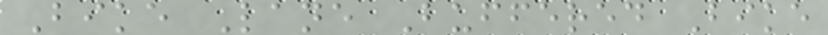Bike Lane Buffered Bike
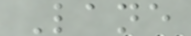Lane
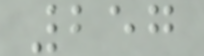257
